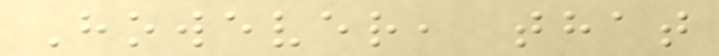However, that
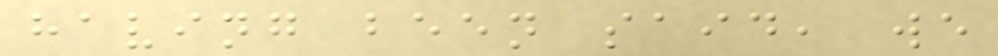having been said, we
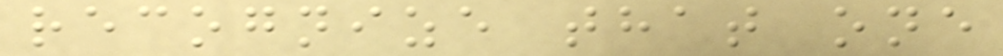recognize that one
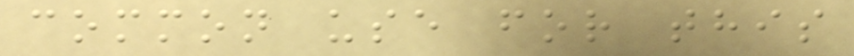common use for this
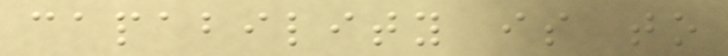capability is to
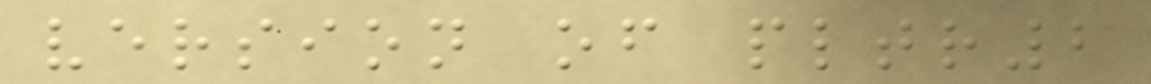version of pltr2
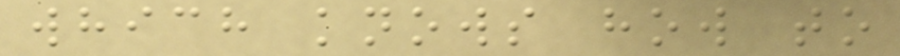which knows how to
